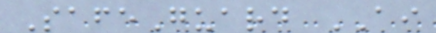SafeGuard AI
